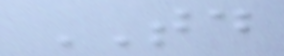TD
